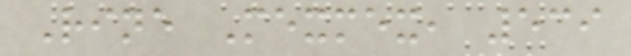Rine Mexmex, 539
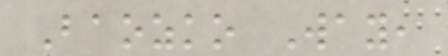Baozko Way,
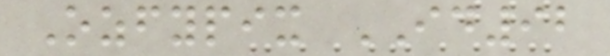Ozfypix ID92
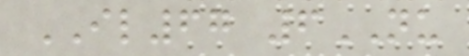IL67 6NU
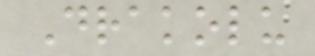Drakolu
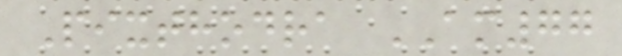Pixthodra AM77
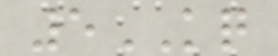5KQ
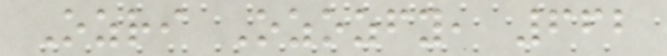Ozri Ozozfy, 662
